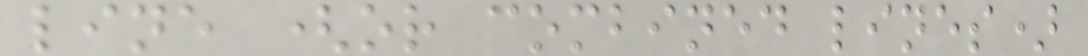line (or combined lines)
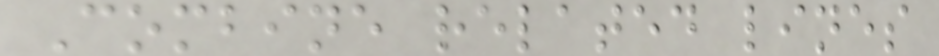Combine related lines
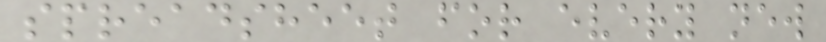spreadsheet for every new
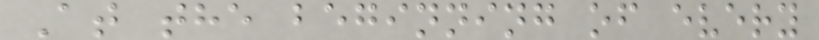At the beginning of every
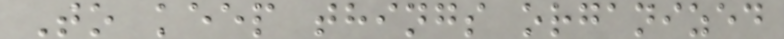To keep things organized
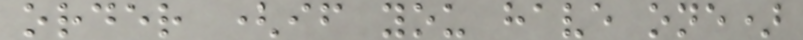order (if you have one)
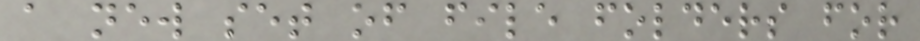a new set of file folders for
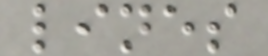lines
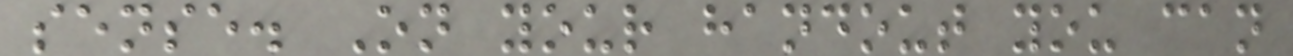sense. On your handout you can
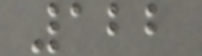122
